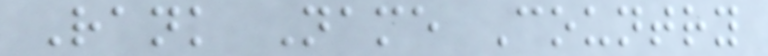Rank Name Country
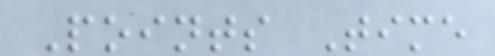Points Time
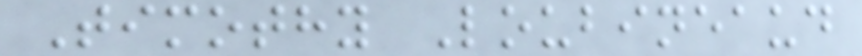Timothy Loubineaud
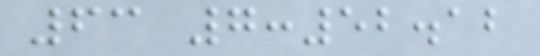63 7:52.12
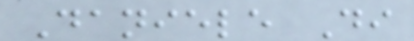Daniele Di
